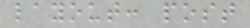layout: post
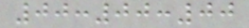00:00:00
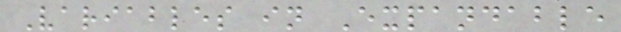Variables in Expandable
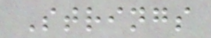Strings
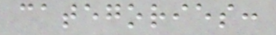categories:
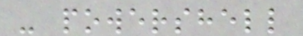- powershell
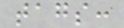tags:
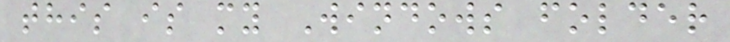this is my Windows folder
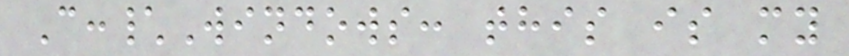C:\Windows: this is my
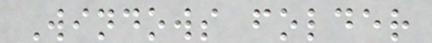Windows folder
